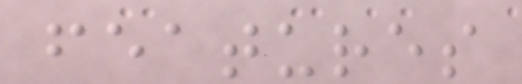features
